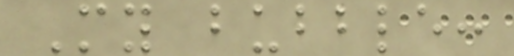My bubble:
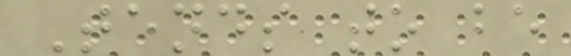Tends to be
